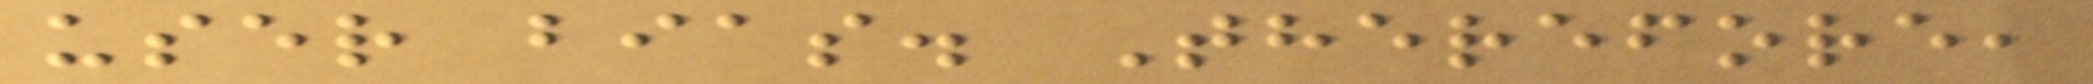user bias. Therefore,
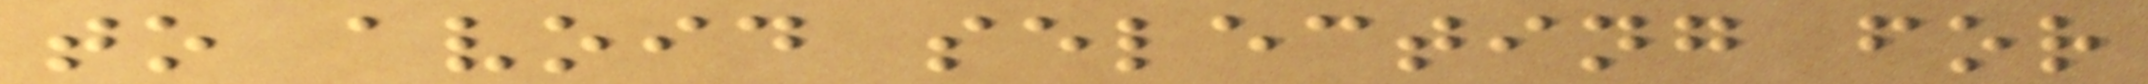to avoid selecting for
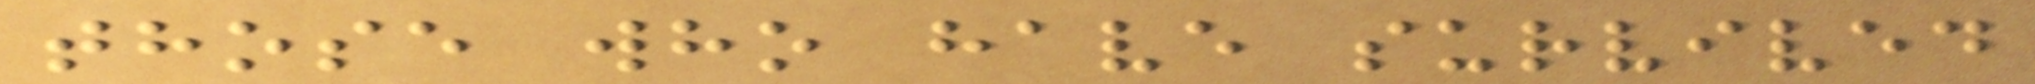those who have survived
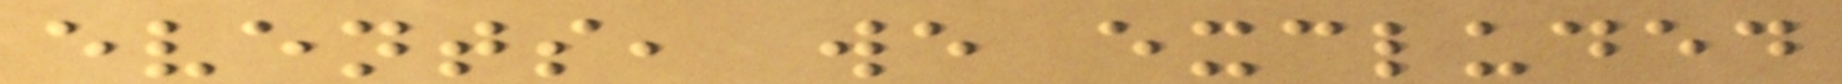events, we excluded
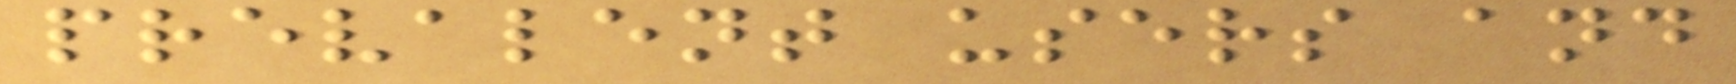prevalent users and
